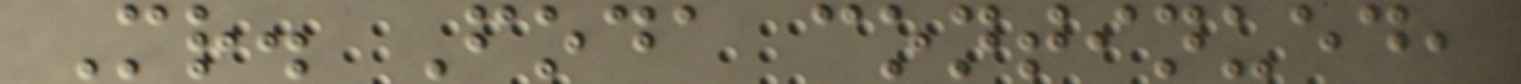Mr. Foda continued,
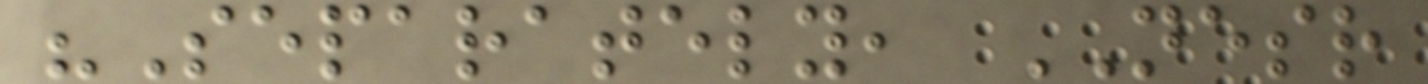"Separately, NESR
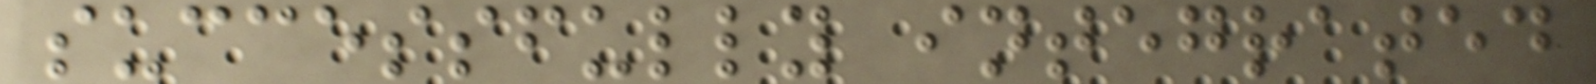successfully integrated
